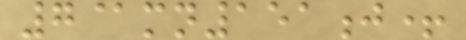7@mn151j+
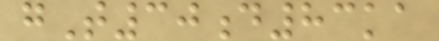gT30d83ka
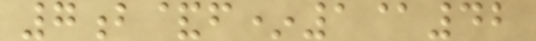7b&f*1@42
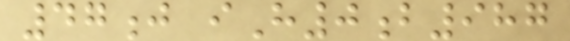47j iH0b987
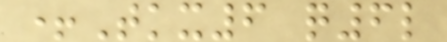+Tkx6 q6l
